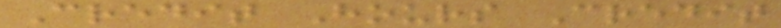Credit Hours Credit
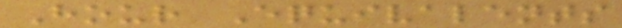Hour Equivalents
